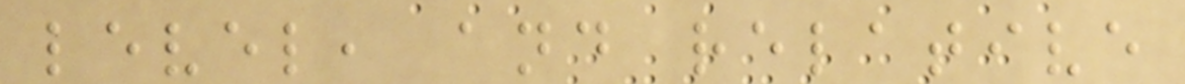level, and relative
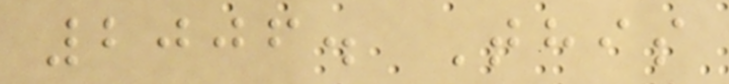2006. This
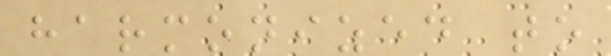harmonized to
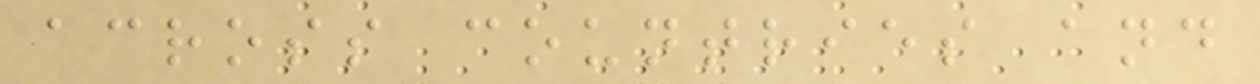across countries and
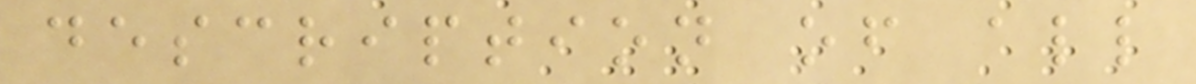description of all
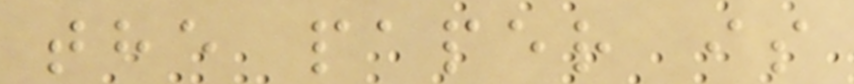the paper is
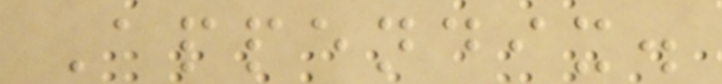Appendix.
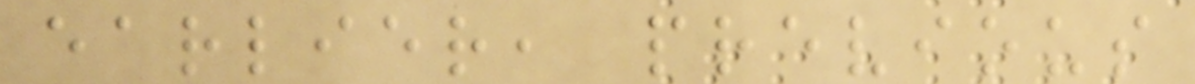earlier, previous
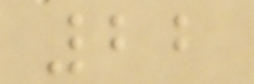22
